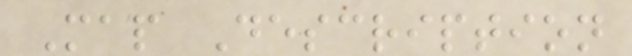Map Description
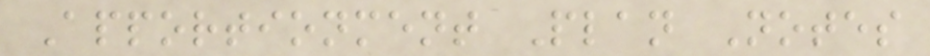Apportionment Plan Notes
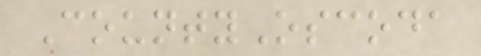CountyOscoda
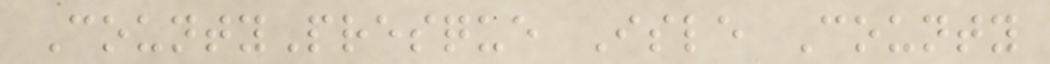CountyPresque Isle County
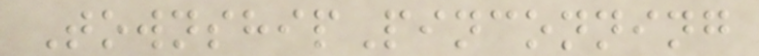TownshipPinconning
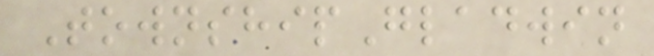TownshipGladwin
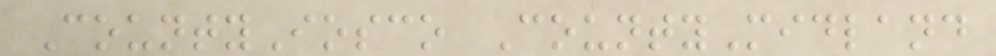CountyIosco CountyMidland
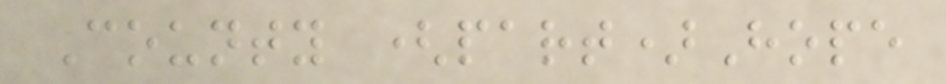County (part)Hope
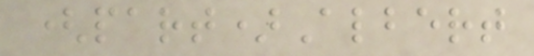(part)Albert
